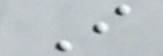I
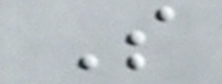So
